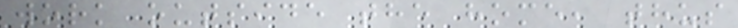work outside the home, thus
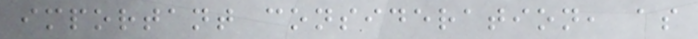important consideration, as
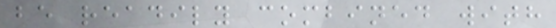be readily combined with
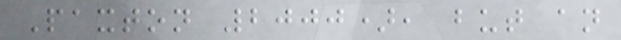Paxton 2000), but an
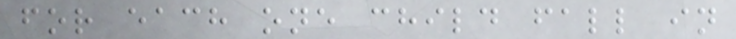for each one child fall in
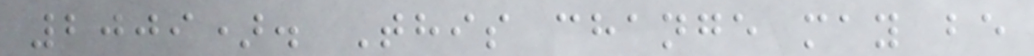2009). This change may be
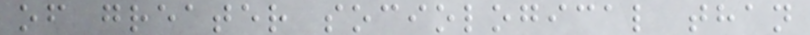of greater sociological than
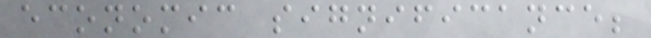economic significance;
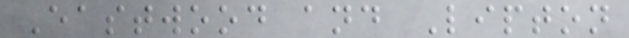Eastwood and Lipton
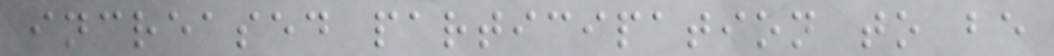increased participation to be
